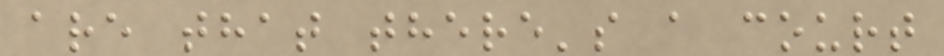are that there's a court
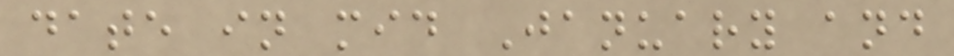date in mid January and
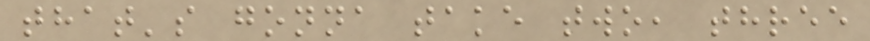that's gonna take two, three
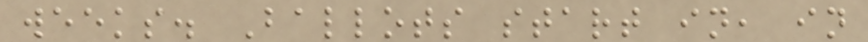weeks. Ballots start in, in
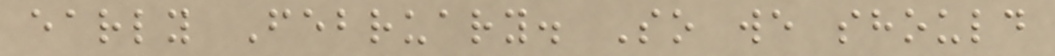early February. So we should
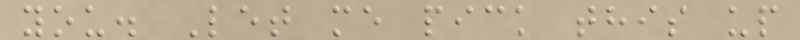you. Let me pick this up
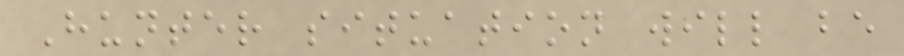Hunter situation will be
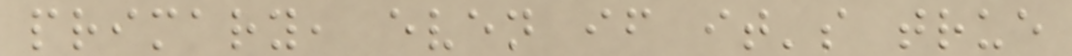primary, even if it's true
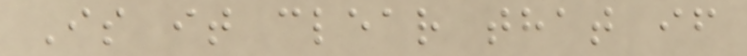Is it clear that if
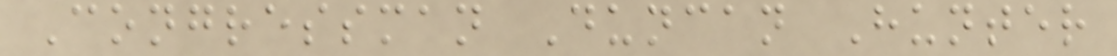Congressman Duncan Hunter
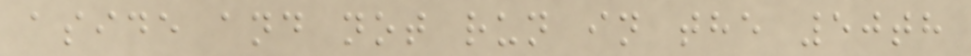aside and not run in the 50th
